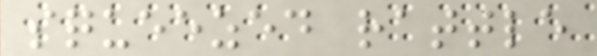squeezed rattle
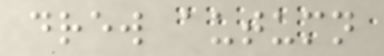drew autumn
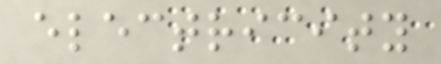electricity
